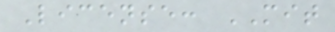License: MIT
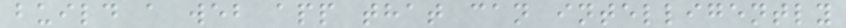build a web app that can intelligently
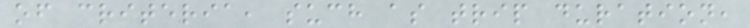of criteria, such as trip duration,
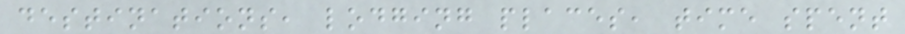destinations, lodging places, time spent
